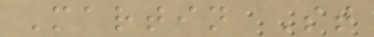Martin St
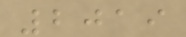2019
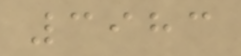3983
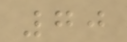70
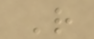R
